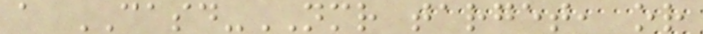a CASD-NMR target, or
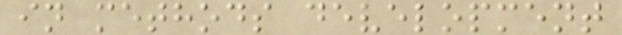in methods development
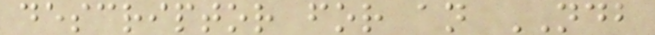descriptor for an NDB
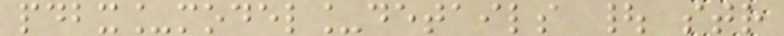pdbx_model_details | str
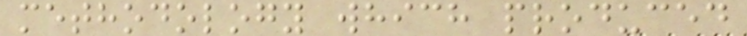methodology which produced
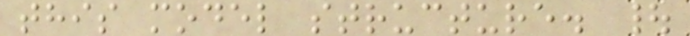this model structure. |
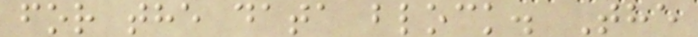for the data block. The
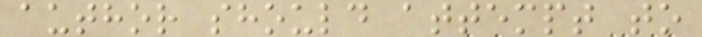author should attempt to
